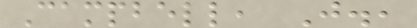Campbell, J.,
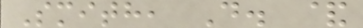Smith, D. &
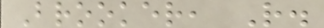Brooker, R.
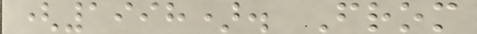(1998). From
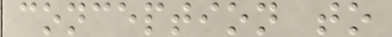conception to
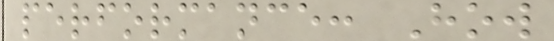performance: How
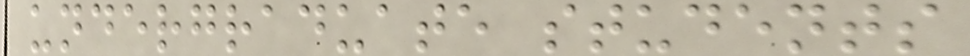undergraduate students
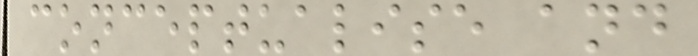conceptualise and
